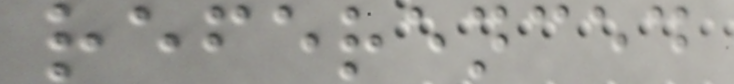referenced
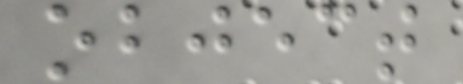object
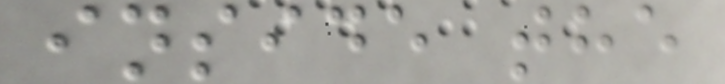inside the
